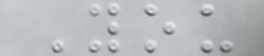You
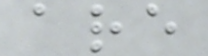are
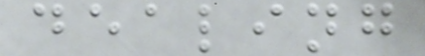dealing
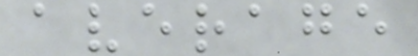average
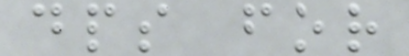dps for
